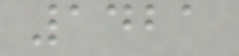1421
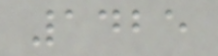1425
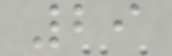29
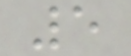5
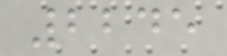2245
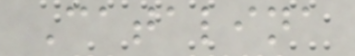Catalina
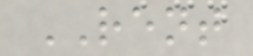RENT
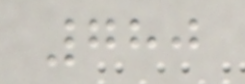780
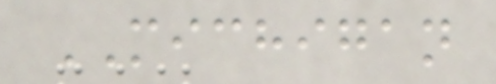MICHIGAN
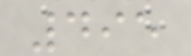495
